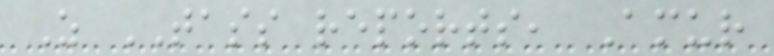As TASS reports, Amur
